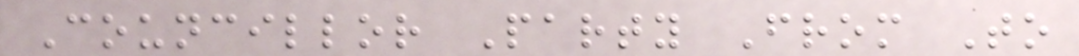Councillor Party From To
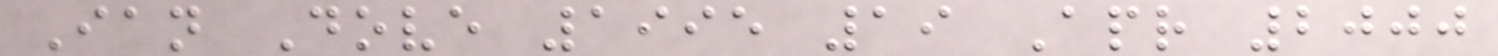Ian Dove 1995 19 Apr 2000
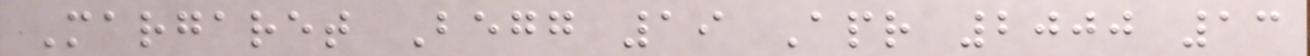Margaret Begg 19 Apr 2000 13
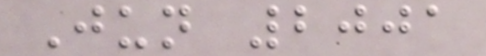Jun 2001
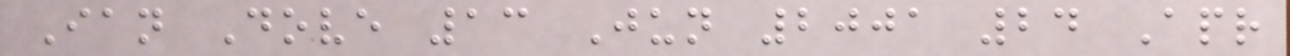Ian Dove 13 Jun 2001 24 Apr
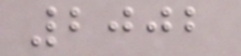2002
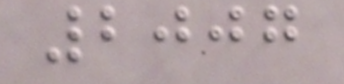2007
